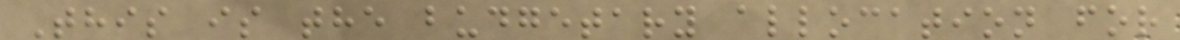This is the budgetary allocation for
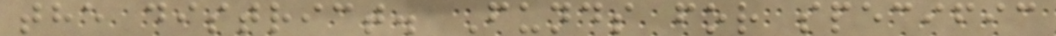the district. Funds for specific
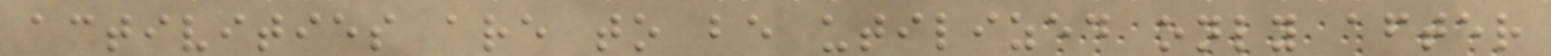activities are to be utilized only after
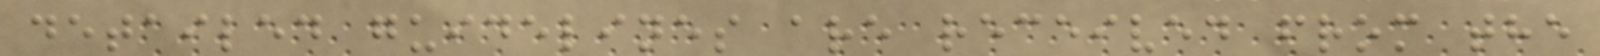detailed guidelines are received from the
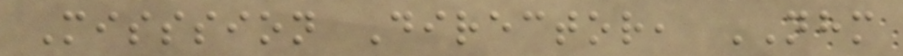Misssion Director, NHM
